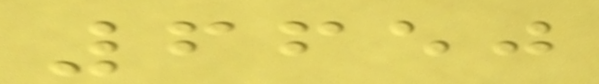6650
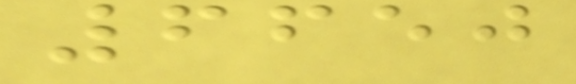6650
